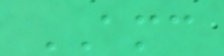AMC
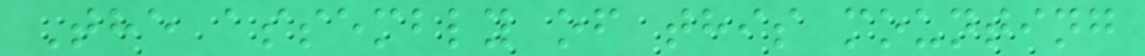The assembly of this mounting
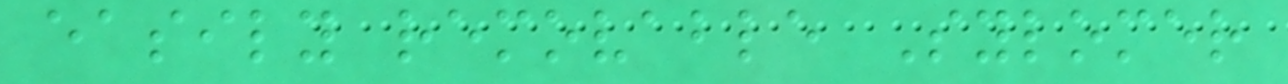easily removable Sylomer
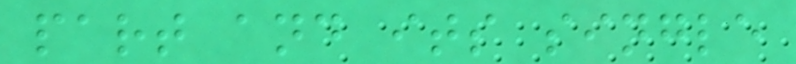part and its single
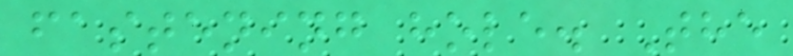fastening hole. The
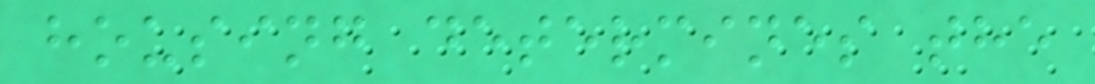housing determines the
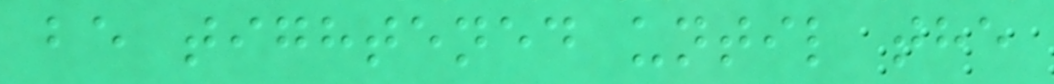be tightened until the
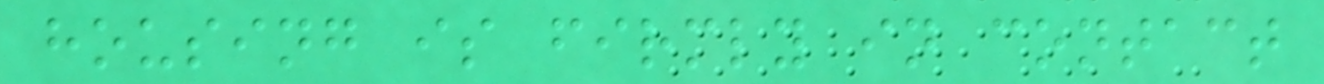housing is firmly in contact
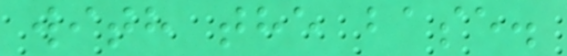with the base.
